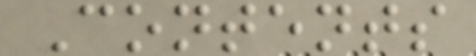Contents
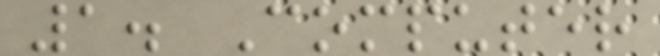1. Computer
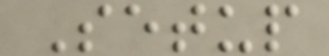Setup
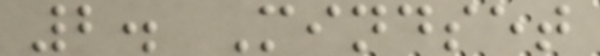2. Mindset
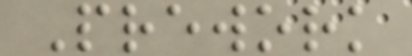Prework
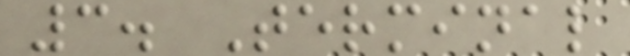3. Terminal
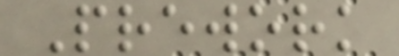Prework
